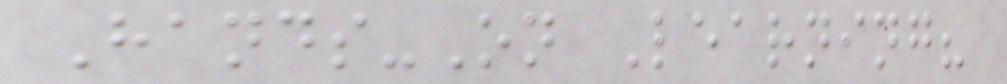Hands-On Learning?
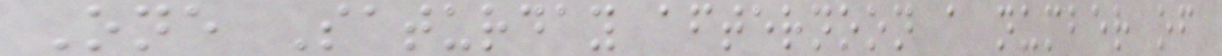One Saturday afternoon a number of
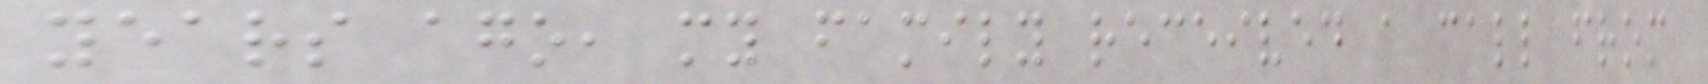years ago, my family received a call from
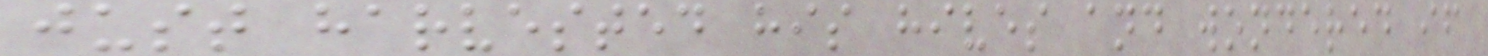just harvested his hives and wondered if
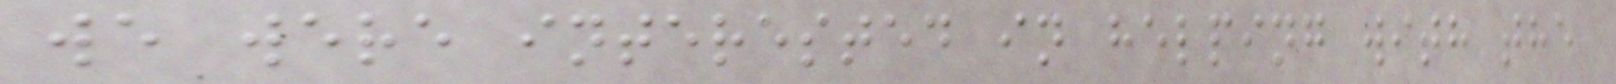we were interested in helping with the
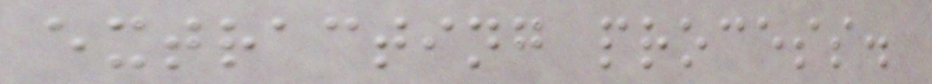extracting process.
